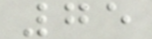75
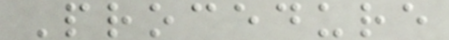Procedure
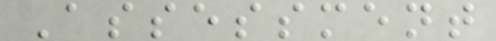Assessment
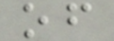of
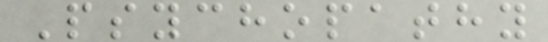Psychopathy
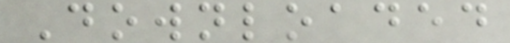Downloaded
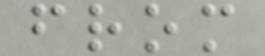from
